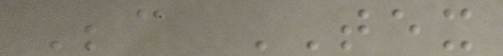Because TEX
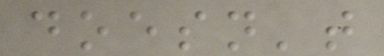doesn't
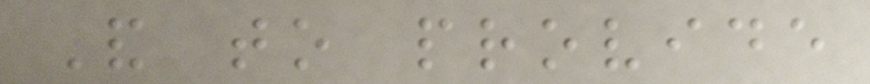And to provide
